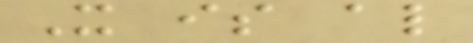It is also
